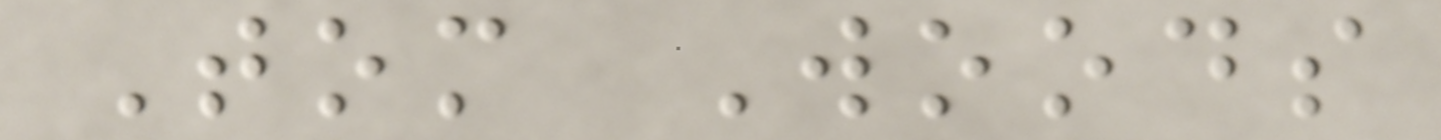Tom Woods
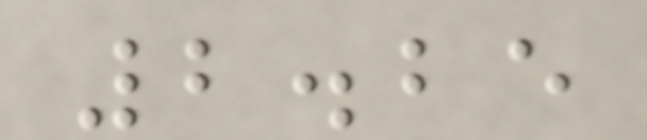2.25
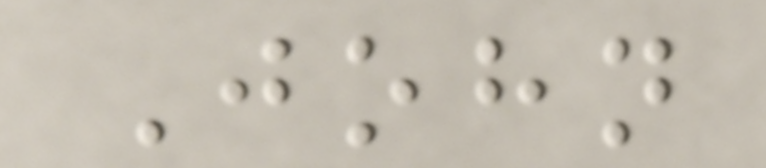John
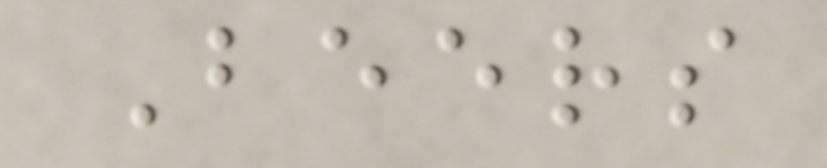Beers
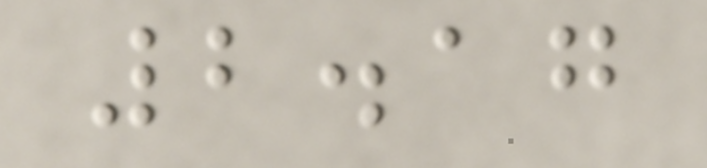2.17
